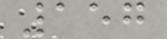157
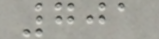701
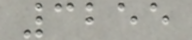3255
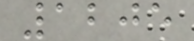1205
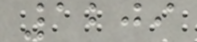1209
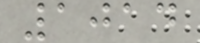1014
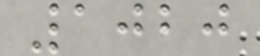1020
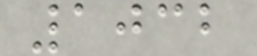1032
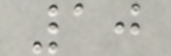10
